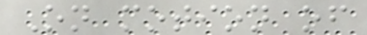On motion of
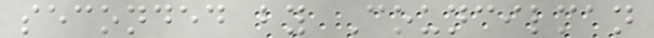seconded by Councilman
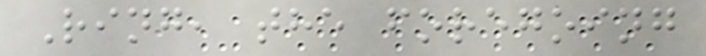Ring, the foregoing
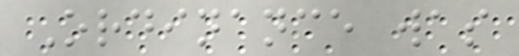Ordinance was
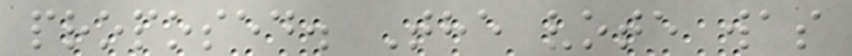proposed. The vote was
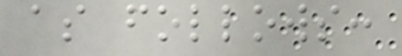as follows:
